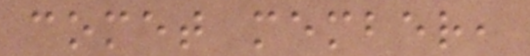comet member,
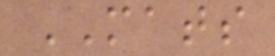MATS
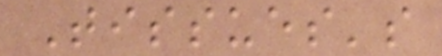Tissues's
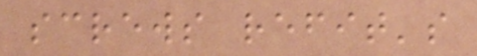screws refit's
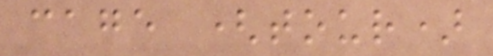cage (tour)
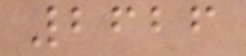2626
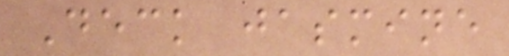Deck jasmine
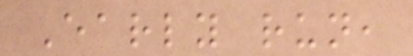Early run,
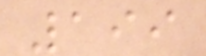199
